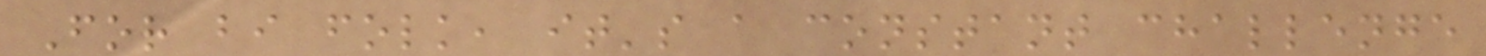For bi folk, it's a constant challenge
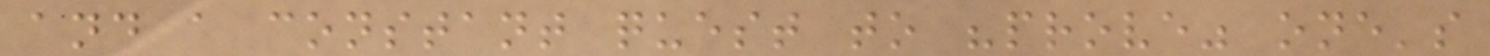and a constant quest to "prove" one's
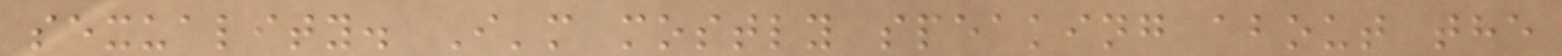sexuality. I'm mostly speaking about the
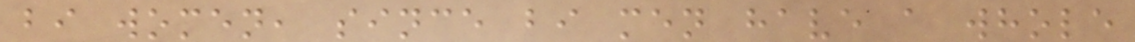bi women, since bi men have a whole
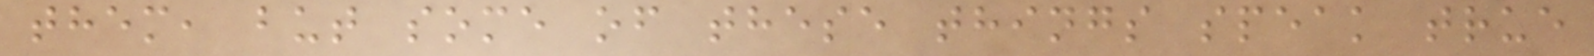them, but some of these things speak true
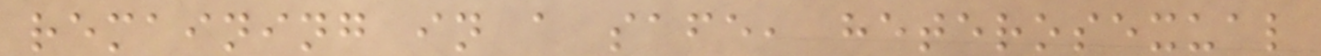remaining in a safe, heterosexual
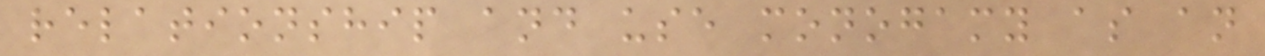relationship and use monogamy as an
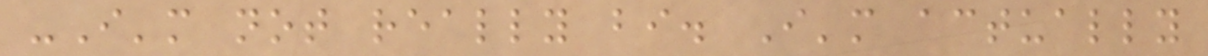-I'm not really bi. I'm actually
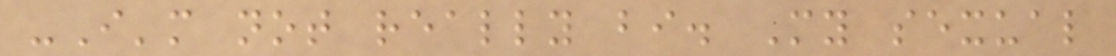-I'm not really bi. My sexual
